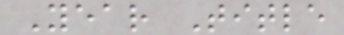Year Title
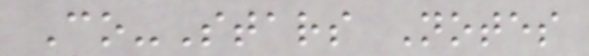Co-Stars Notes
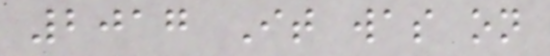2017 It was on
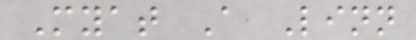Myat A Linn
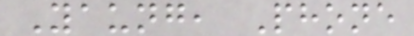Yaung, Phone
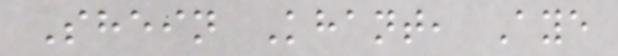Shein Khant, Aye
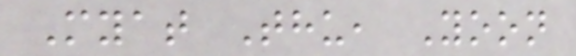Myat Thu, Yoon
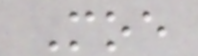Moe
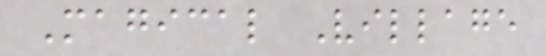Magical Village
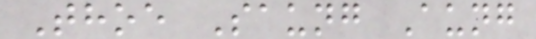Thoe Saung Aung
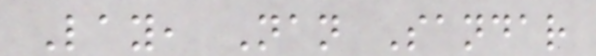Lay, Nan Sandar
